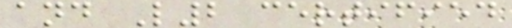and L2 certified
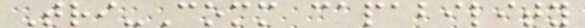Tri-Comm capability
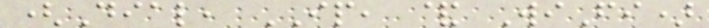(Dial, IP, & WiFi)
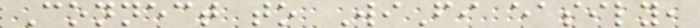Connect to WiFi easily,
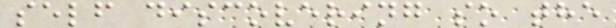self discovering so the
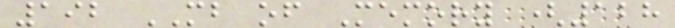192 MB of Memory (128
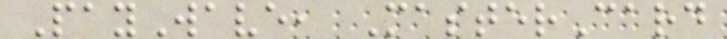PayWave, MasterCard
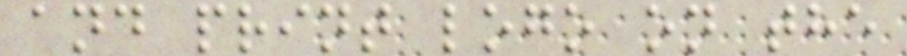and print logo on the
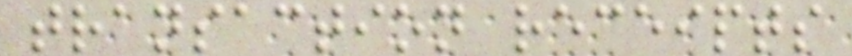transaction receipts
